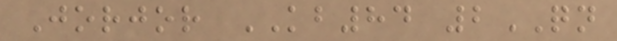Jorjor KB84 2QN
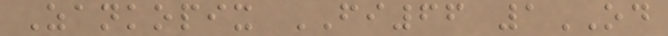Zankopix FI66 1OD
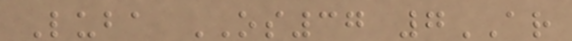Luba OS37 7AR
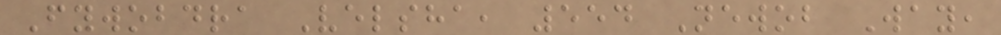Fywobdra Velsha, 554 Newob Way,
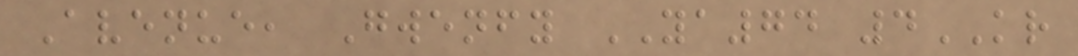Avenue, Gwenfy YA74 4KR
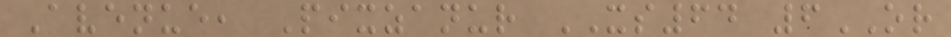Avenue, Pixzanur XS64 6OR
